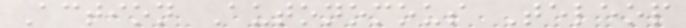Action Autonomous Teleop
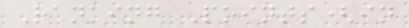Ranking Points(in
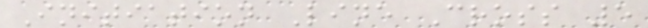Initiation Line Cross 5
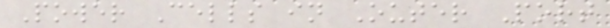Power Cells in Outer Port
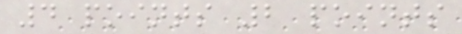4 points 2 points
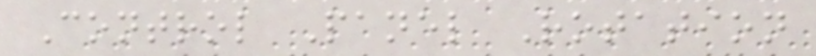Control Panel Rotation
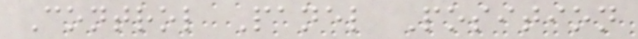Control Panel Position
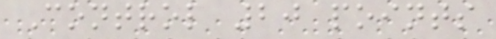Control 20 points
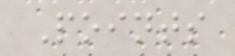Points
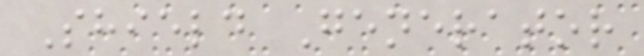Shield Generator
